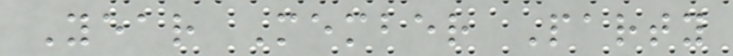Year Member Party
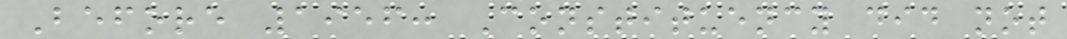Before 1956: Constituency did not
